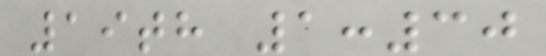19th 1:30
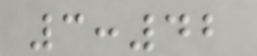3:42
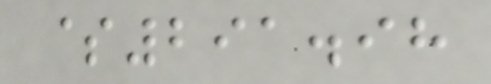$291.98
